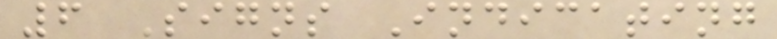6 Signs Indicating
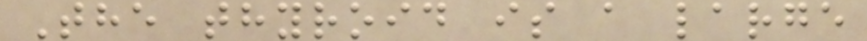The thyroid is a large
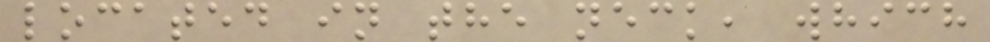located in the neck, which
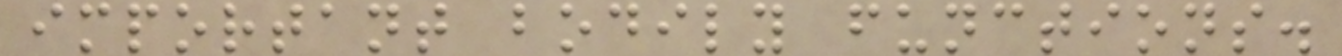important bodily functions.
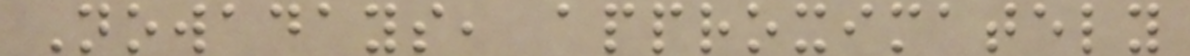Nowadays, approximately
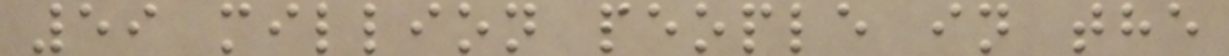59 million people in the
